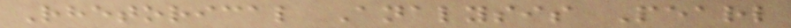Rhetorical Analysis Pearl
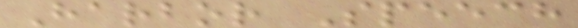Harbor Speech
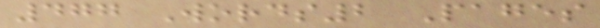477 Words2 Pages
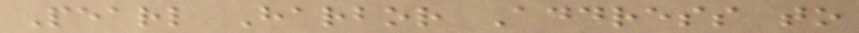Pearl Harbor Address to
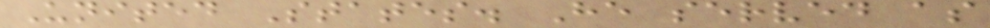United States. He served as
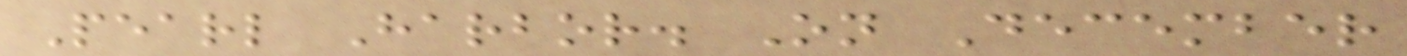Pearl Harbor. On December
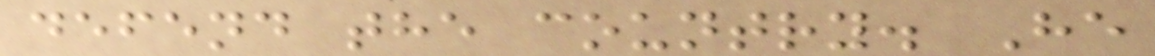defend the country. He
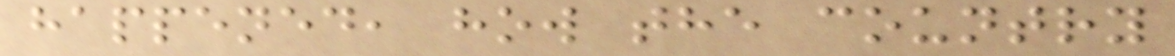happened, how the country
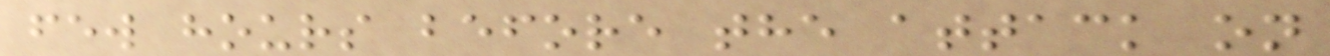few hours before the attack on
